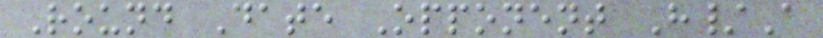Round Date Opponent H/A
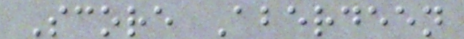Score Aberdeen
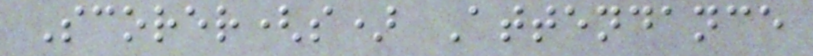Scorer(s) Attendance
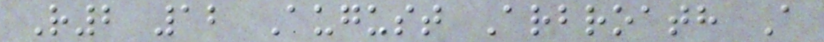R2 12 August Arbroath A
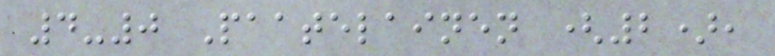4-0 Paatelainen (2),
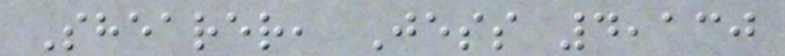Shearer, Jess 4,130
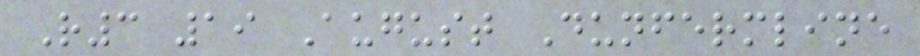R3 19 August Dunfermline
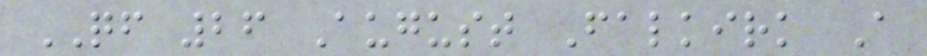QF 26 August Falkirk A
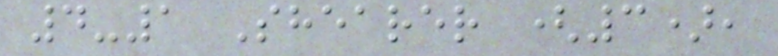4-1 Shearer (3),
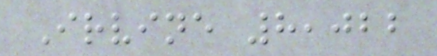Irvine 8,022
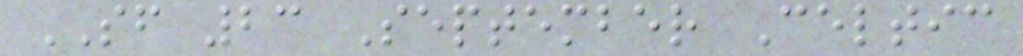SF 23 September Celtic
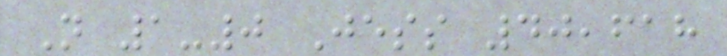N 1-0 Jess 40,618
